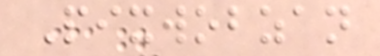Pixwobzan
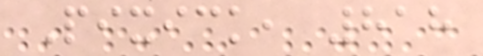Pixick, 818
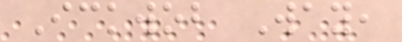Ickwob Way,
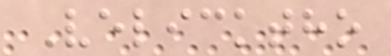Velicktho
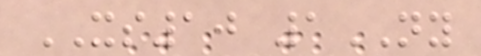XS10 1NY
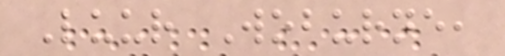Luur Woburne,
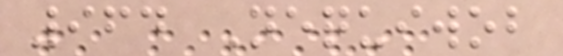964 Nequiwob
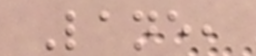Lane,
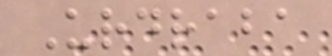Urdraba
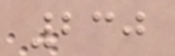230
